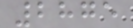2875
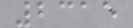2315
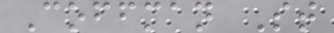Coffman St
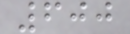600
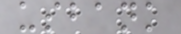usbank
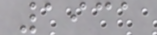1931
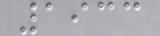1933
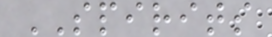SPIRITS
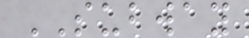SUBWAY
